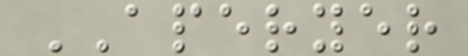APERYER
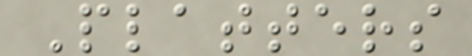Platters
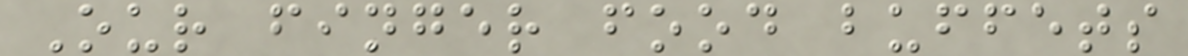Our finger food buffets
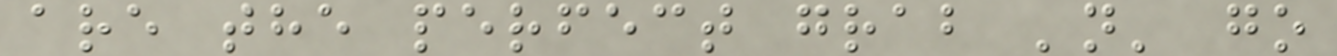are the perfect grab 'n' go
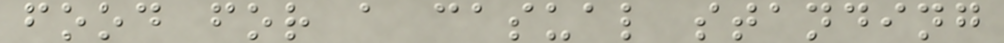food for a casual standing
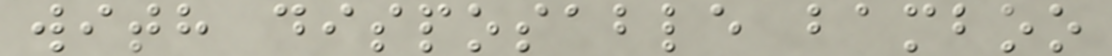with disposable bamboo
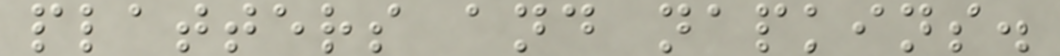platters and napkins.
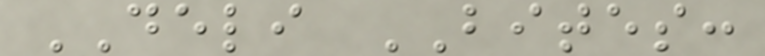DELI BITES:
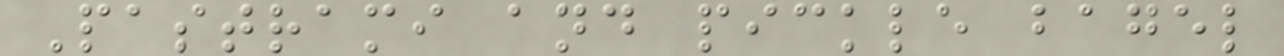Pastrami and pickle bagel
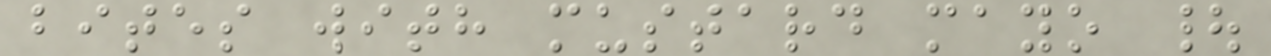bites with mustard mayo |
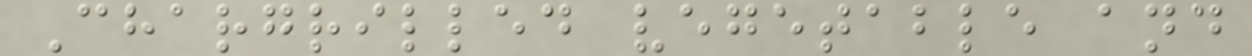Chargrilled vegetable and
